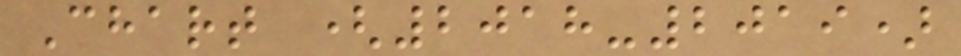Chart (2018-2019)
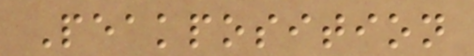Peakposition
